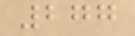277
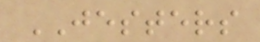JESTERS
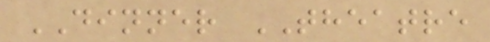DINNER THEATRE
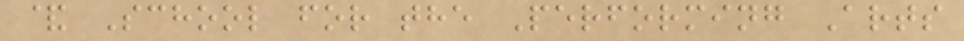& School for the Performing Arts
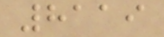8119
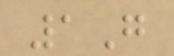1G
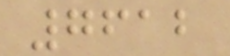7612
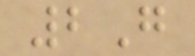2G
